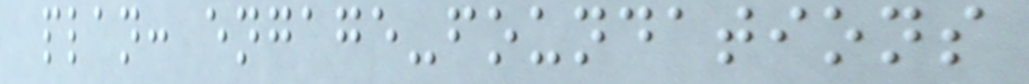plan: engage-foundations
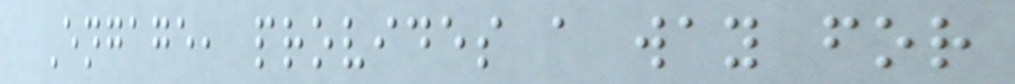Engage, provides a way for
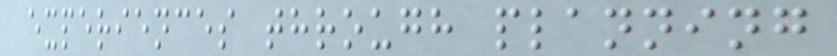experiences through planning
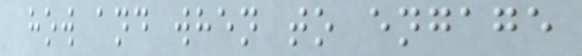how and when to engage
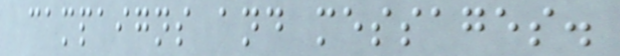campaigns and messages.
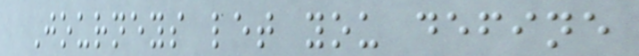Journeys let you define
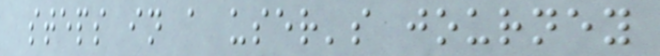steps in a user's journey
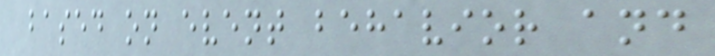based on event behavior and
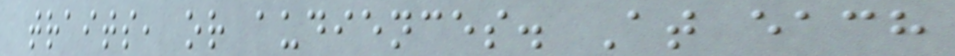traits, or audiences. At each
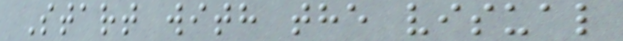Start with the visual
